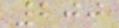200
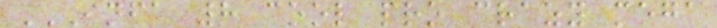INFA 8 COOL PRO CRAZY MEGA
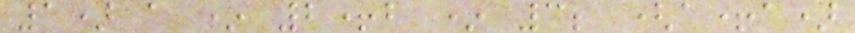1) a * 2+b * 3; (a+a)
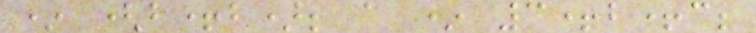* (b+b); a * 3+b+c;
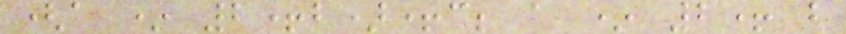(a * 2+b)+c; a * 2+ b
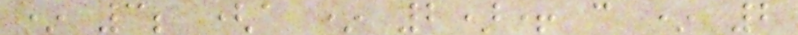* 3; (a * 2)+ c * 2
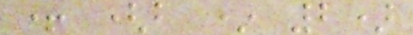+ (b * 2)
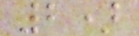2)
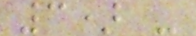3) -
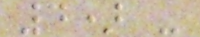4) -
